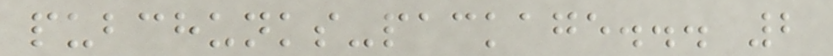pubchunks-package... 2
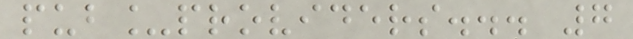pub_providers... 7
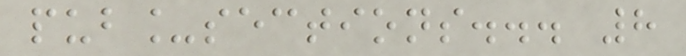pub_sections... 8
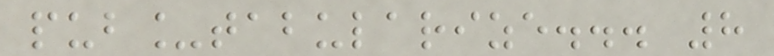pub_tabularize... 8
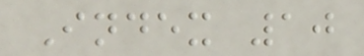Index 10
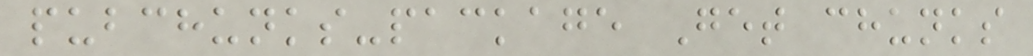pubchunks-package Get chunks
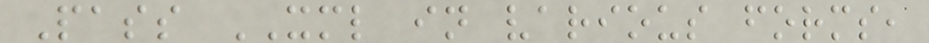Pass XML in various forms,
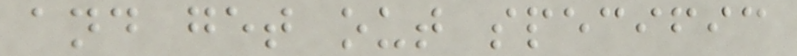and get out specific
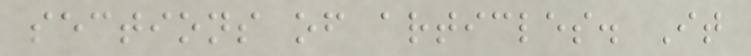sections of articles. It
